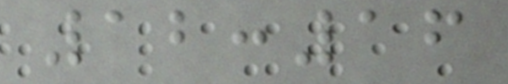12:16
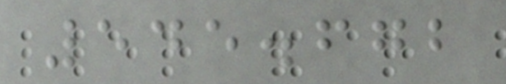545.672
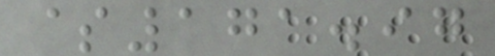$171.97
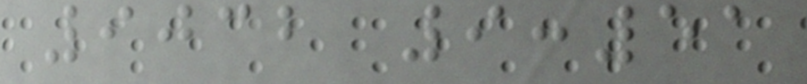9032 9:51
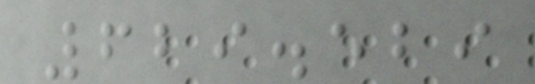629.529
